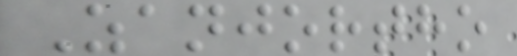Zanjortho
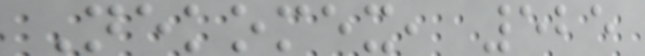Nekomex, 525
